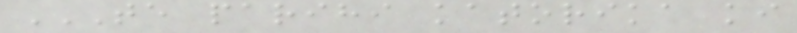TE PARIHI KATORIKA KI
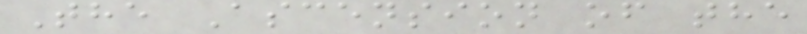The Ascension of the
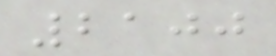2100
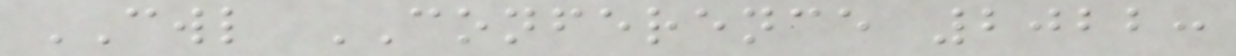CWL CONFERENCE 2022:
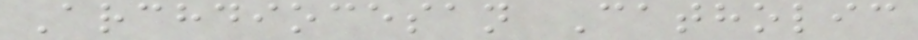Archdiocesan Catholic
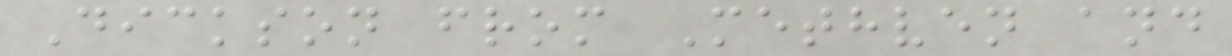Dickson from Methven and
